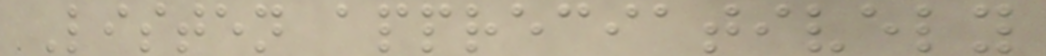Listen appreciatively
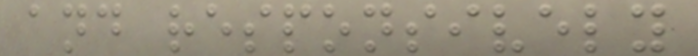and responsively
